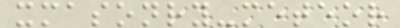xmasonry-meteor
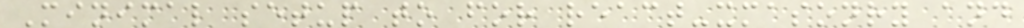Minimal setup to for react-xmasonry and
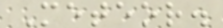Meteor.
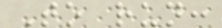To run:
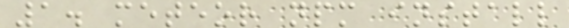1. meteor npm install
